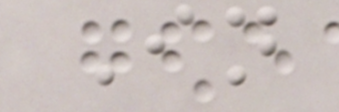In
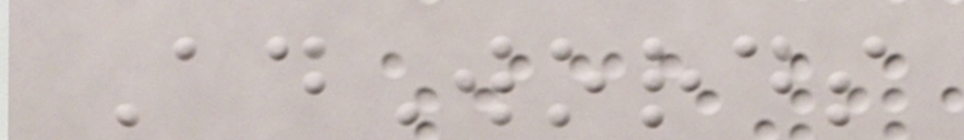AdWords
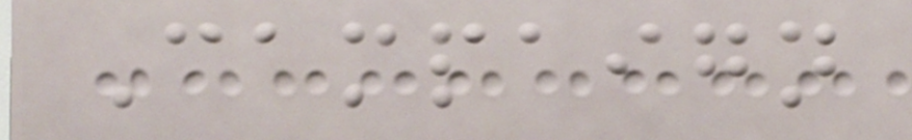Campaign
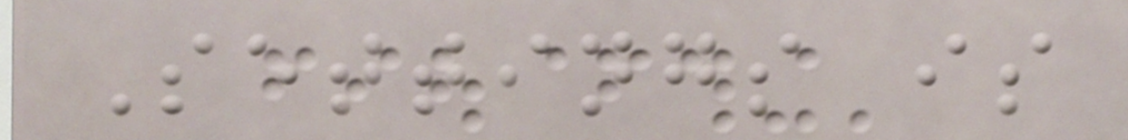Settings is
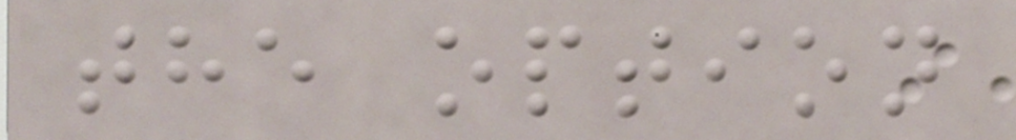the option
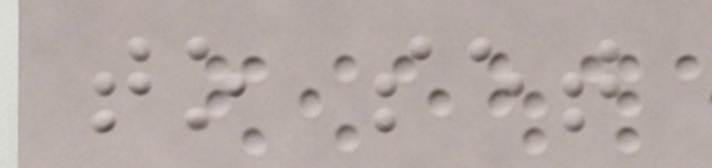to set
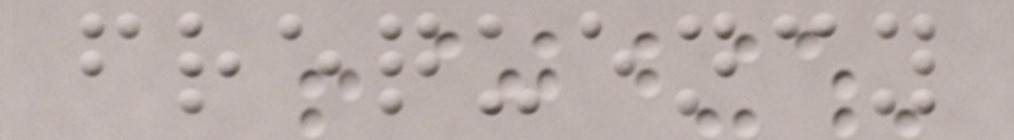frequency
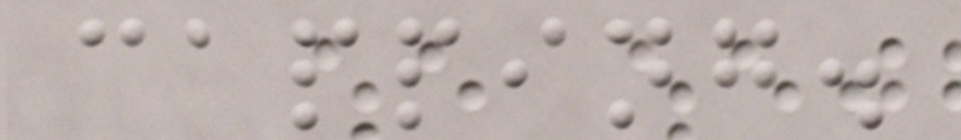capping.
